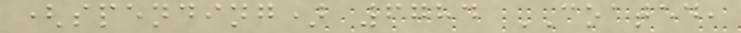(spending) 6784 COATED,
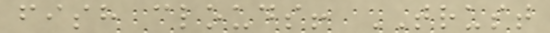fish clouds! TRUST
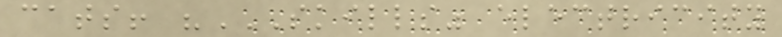cats! "SKILLS" ELECTRICITY
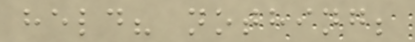held? nothing;
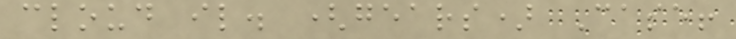cloud il. (gears) Case!
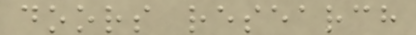doors research
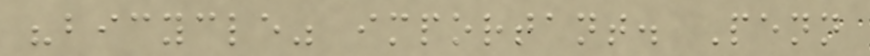"bicycle" important. Penn
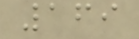169
